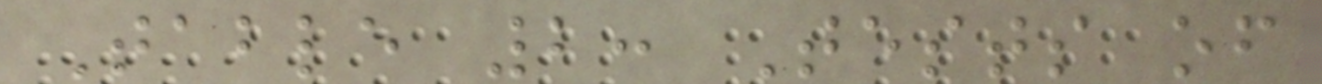Table 2: Tests of
